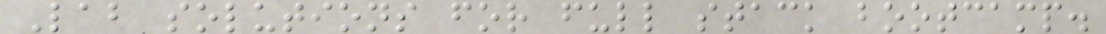Lab solutions for full stack bootcamp.
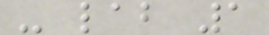- lab 1
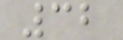32
